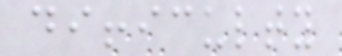difficulty
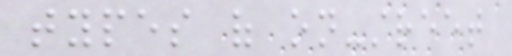types of on-street
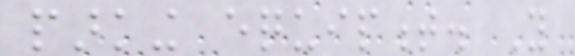parking equipment. You
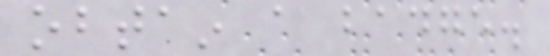obtain a badge.
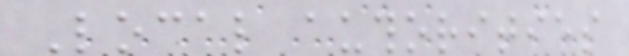Local authorities
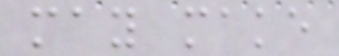may make
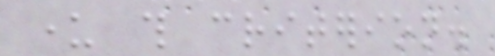under this criterion.
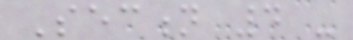Section 4 -
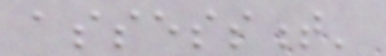assessment'
